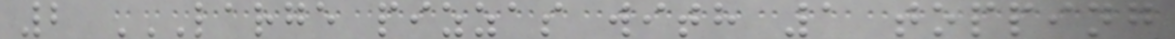2 LARGE PIZZAS WITH 1 TOPPING
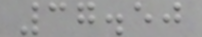37.50
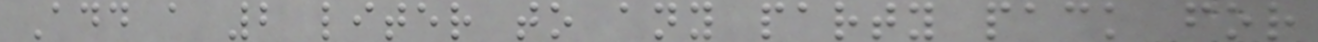Add a 2 liter to any party pack for
